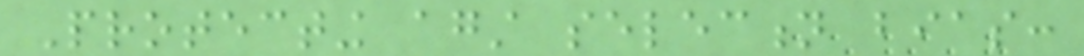Protecting against selection bias:
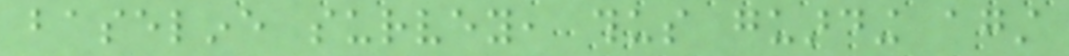baseline survey, thus guarding against
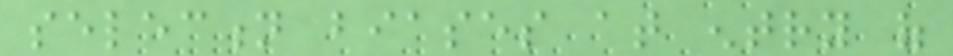selection biases at entry of
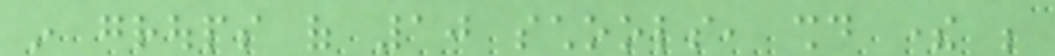in groups of 10 schools, should there be
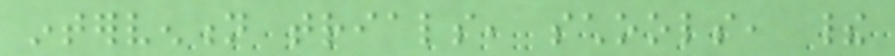intervention trials, schools, their
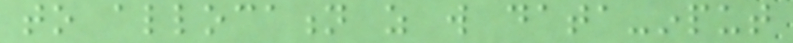to allocation as will data-input
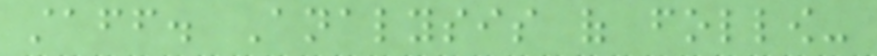staff. Analysis of follow-
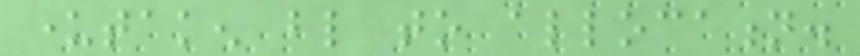undertaken blind to allocation.
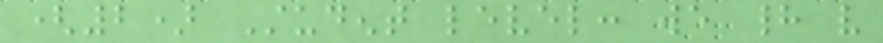(2) Student level: we had very
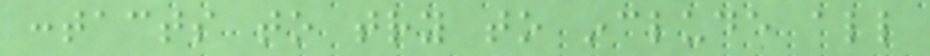contacts to try to include all
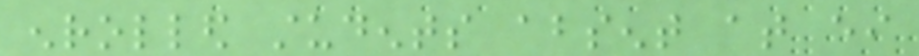enrolled students absent at either
